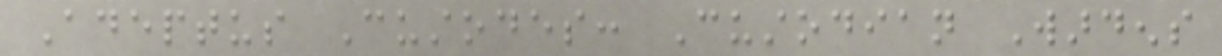Adeptus Custodes: Custodian Wardens
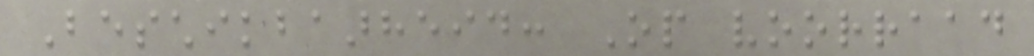Beschikbaarheid: Op voorraad
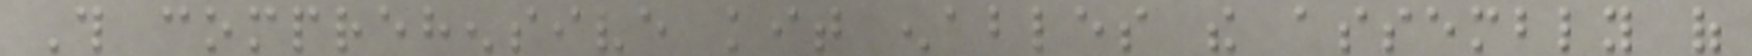This comprehensive kit enables the assembly of
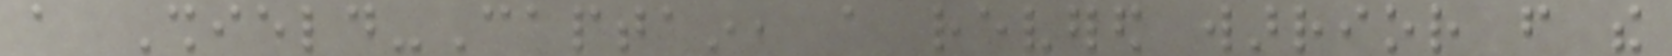a Shield-Captain, a revered warrior from the
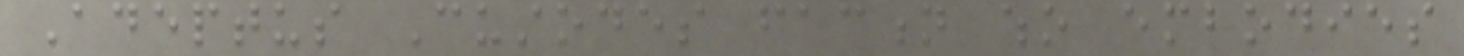Adeptus Custodes faction who embodies
